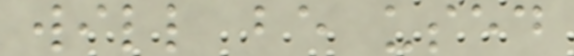will be used
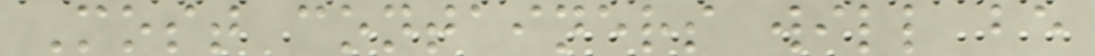Most containers will be
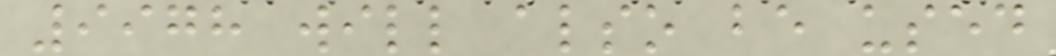9978 will also be used
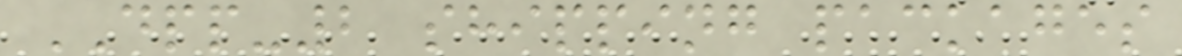DPP-2 shipping packages
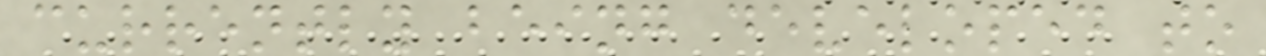currently being developed to
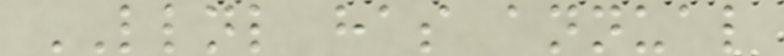LLNL has annual
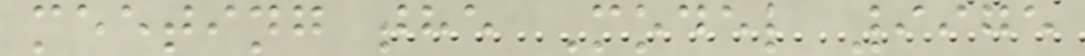meeting the Model 9975
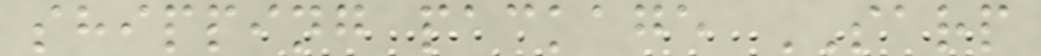shipping package SARP
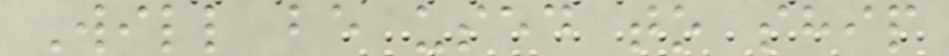Will be used to ship
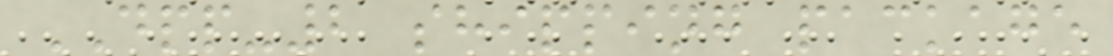DPP-2 shipping package
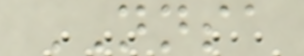NNSA
